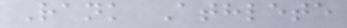Rank Athlete
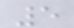5
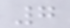7
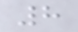8
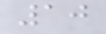10
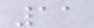11
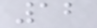12
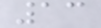13
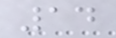14
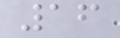16
